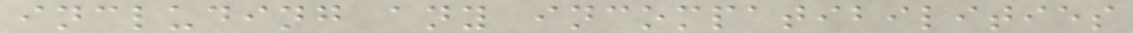including any incompatibilities
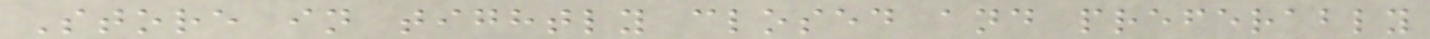Store in tightly closed and preferably
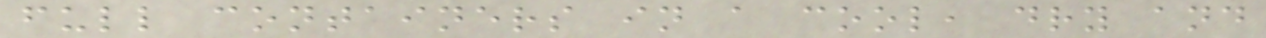full containers in a cool, dry and
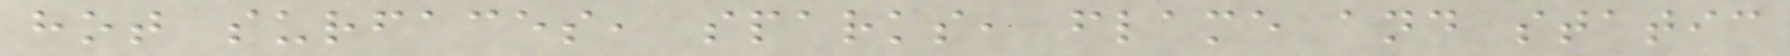hot surfaces, sparks, flame and static
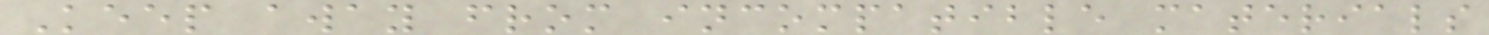Keep away from incompatible materials
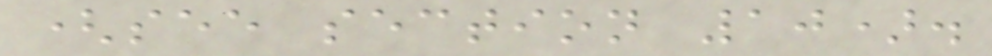(see section 10).
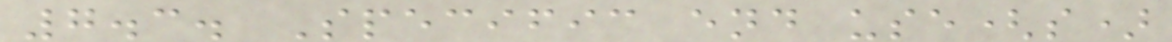7.3. Specific end use(s)
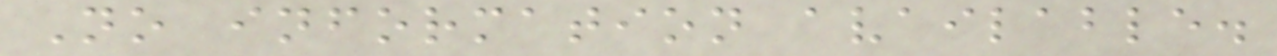No information available.
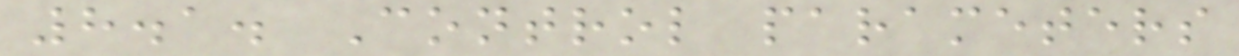8.1. Control parameters
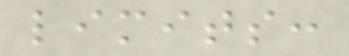limits:
